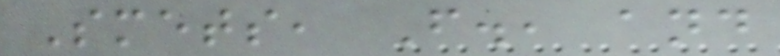Smets, F., and
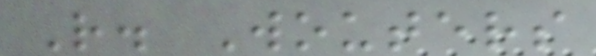R. Wouters
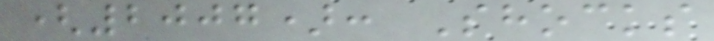(2007): Shocks
